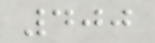400
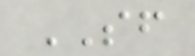SF
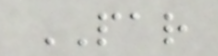PAR
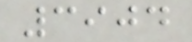3904
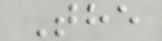The
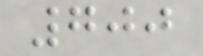700
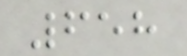658
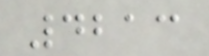4213
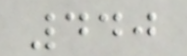440
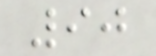90
